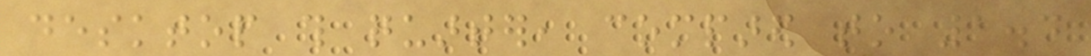desktop this quarter, compared to 1.4
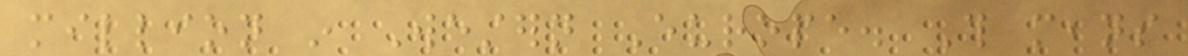million in Western Europe. This means
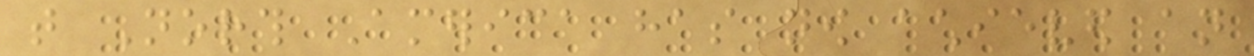that North America has now achieved an
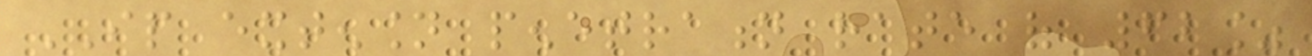IP extension penetration rate of 62%
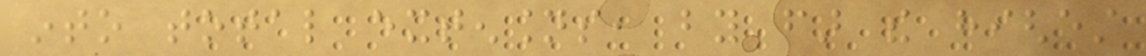into total extensions, by far the highest
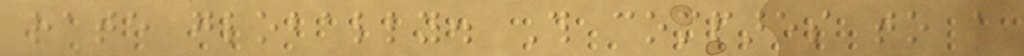rate globally. This compares to a
